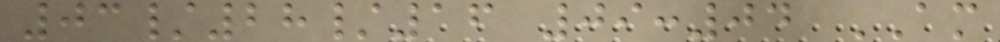03/28/16 09:04 AM
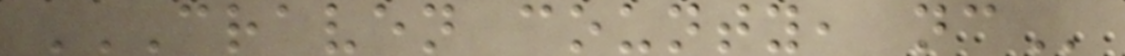CRAVEN COUNTY, NC
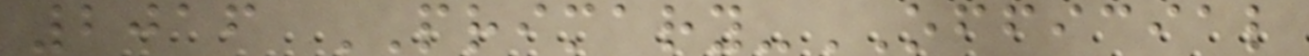2016 PRIMARY-OFFICIAL
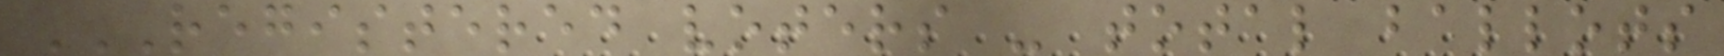REGISTERED VOTERS - TOTAL BALLOTS
